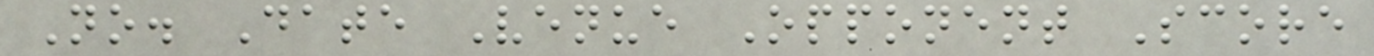No. Date Venue Opponent Score
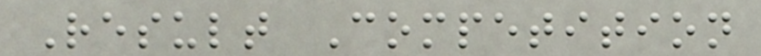Result Competition
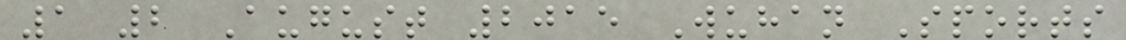1 2 August 2015 Wuhan Sports
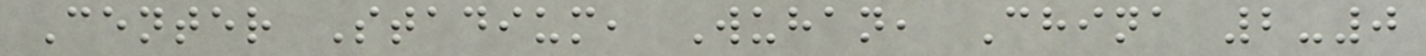Center Stadium, Wuhan, China 2-0
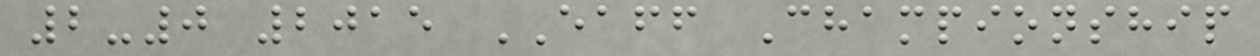2-0 2015 EAFF Championship
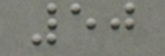50
